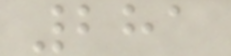281
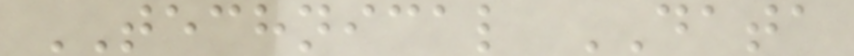TECHNICAL DATA
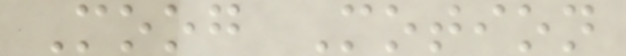Moog Motion
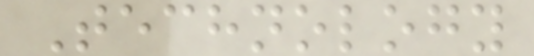Technology
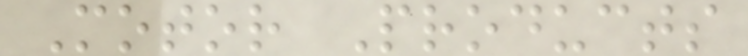Motor Products
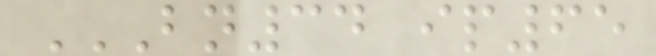BN34 IP65
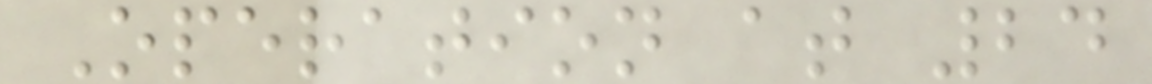Operation at 24
